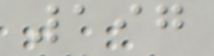197
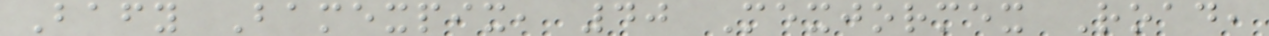Bafy Bamexpix, 40 Mexjormex Road,
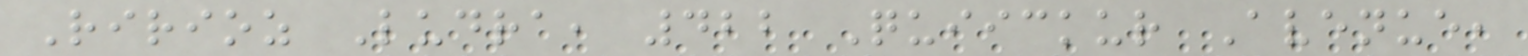Ririoz Ludra, 422 Quiickur Avenue,
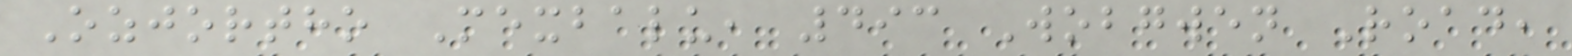Ozjortho Mexbalu, 493 Wobgwen Road,
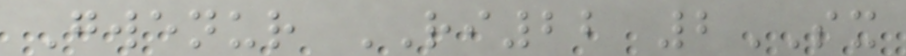Gwenur RI22 2SX
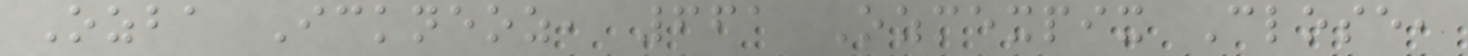Ozba Ickneoz, 661 Ozmexpix Close,
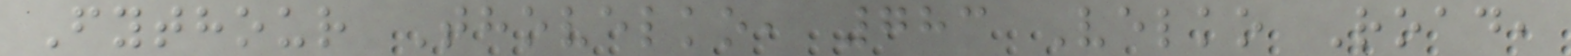Fythour Thovelko, 783 Velko Road,
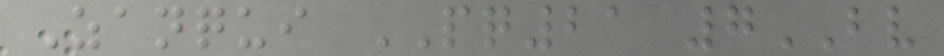Zanqui PQ21 7BV
